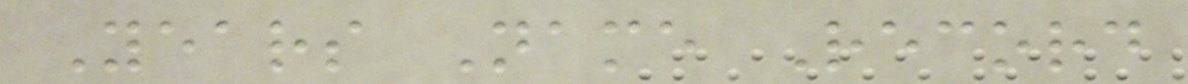Years Name Record
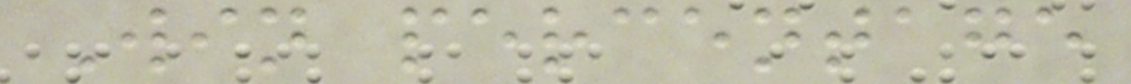Win percentage
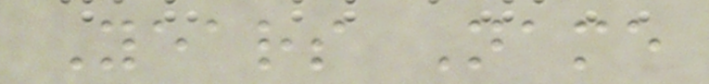Years Name
